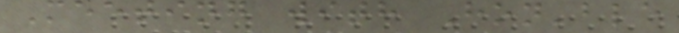Meeting with Hon'ble
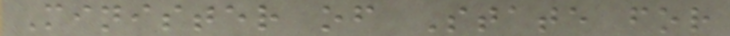Minister of State for
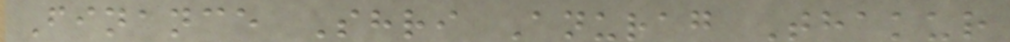Finance Shri Anurag Thakur
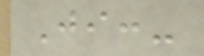Ji:-
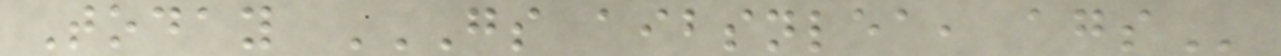Today GS AIBSNLEA, AGS
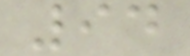94
